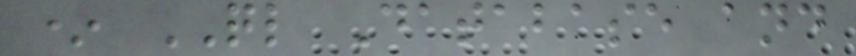* QL Database and
